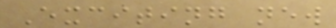Exciting new
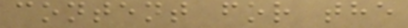content for the
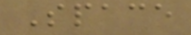Space
